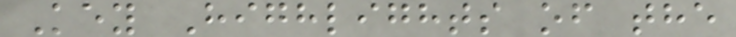Key Highlights of the
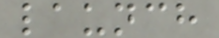launch
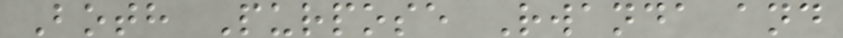Both Purpose Rwanda and
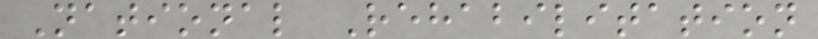National Rehabilitation
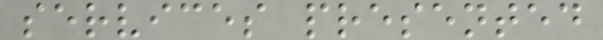services presented
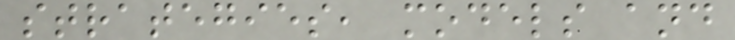strategies, models and
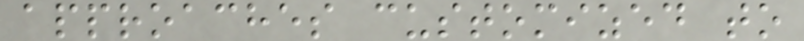approaches customized to
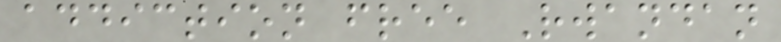addiction free Rwandan
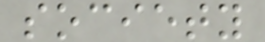society
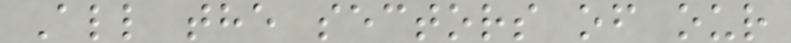All the sectors of our
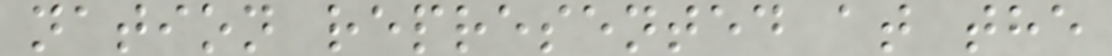nation represented at the
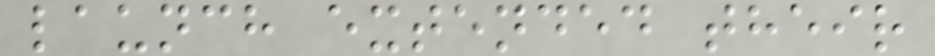launch extended their
